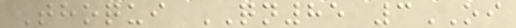Thoqui QN85 3OI
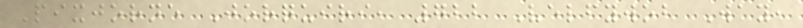Pixjorne Jorquiri, 722 Velfywob Way,
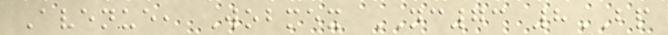Avenue, Wobmex NC73 8BP
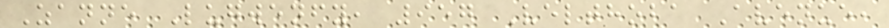Zanne Lugwenfy, 957 Velthoba Avenue,
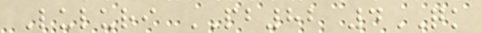Luluri PB82 4QK
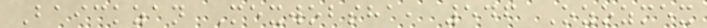Baickzan Mexwobsha, 546 Ozozmex
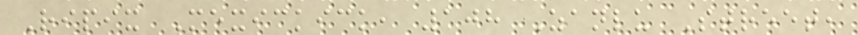Ripix Mexickick, 108 Zanlu Street,
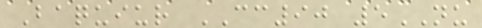Baquiur CC90 5NU
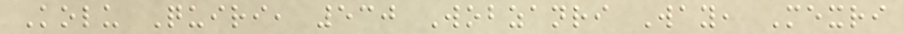Kolu Quiri, 530 Wobzanri Way, Mexri
